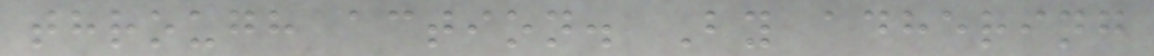through action. By adhering
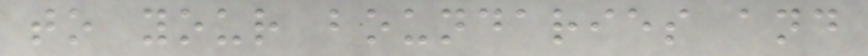to your boundaries and
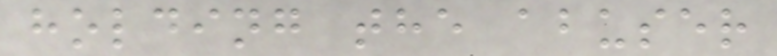holding the abuser
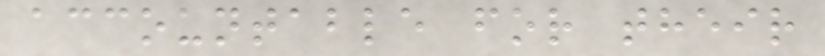accountable for their
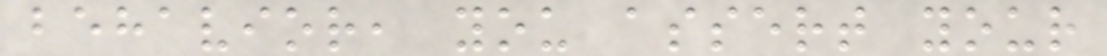behavior, you assert your
